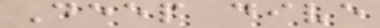Deep dive
